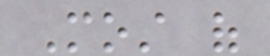Most of
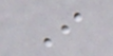I
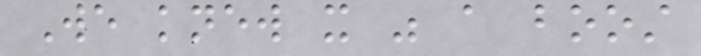We knew it was a boost
